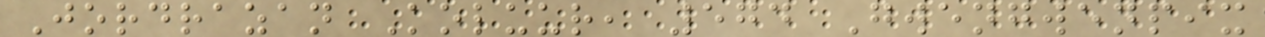Jordrazan Koluur, 574 Gwengwenpix
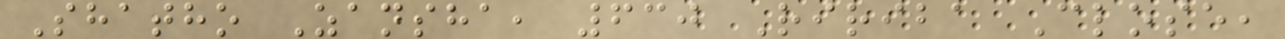Shatho Zansha, 630 Ririba Close,
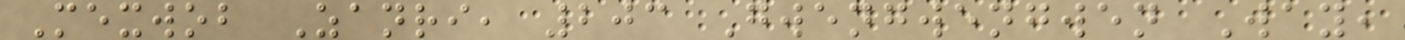Mexwob Zanri, 203 Gwengwengwen Way,
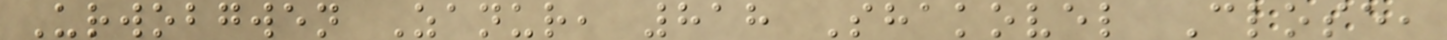Urwobgwen Zanur, 818 Shakovel Close,
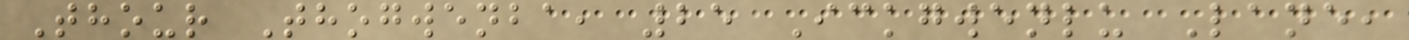Thour Thogwenba, 25 Ickgwenlu Lane,
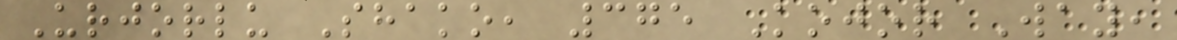Urjorlu Shako, 375 Kojor Way,
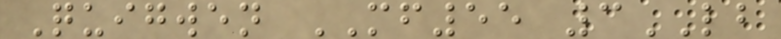Quigwen MF55 3LB
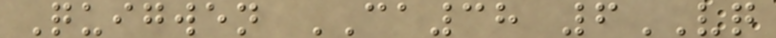Quigwen CA38 6VQ
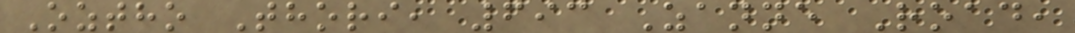Oztho Thori, 693 Zanne Road,
